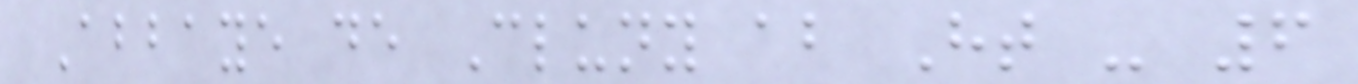Abbaye de Cluny ab Ht - 6
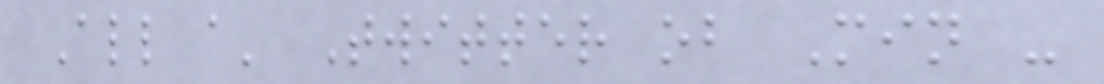All a' Twitter ob Min -
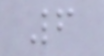6
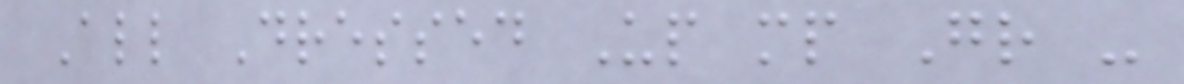All Dressed Up mp Gr -
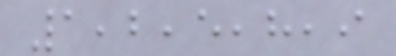1,2,5,8,9
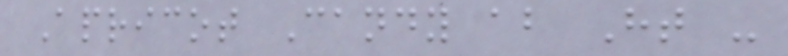Apricot Candy ab Ht -
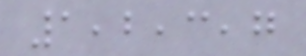1,2,3,7
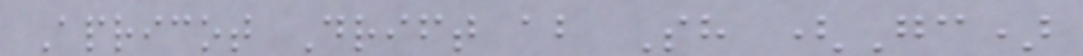Apricot Drift ab Sh (Gc)
